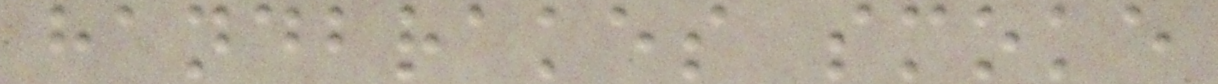handbrakes smoke
